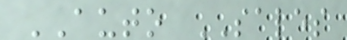AUTO SALES
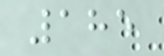185
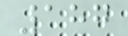187
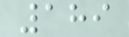189
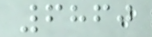6860
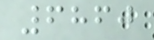6860
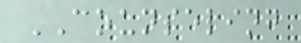COUNSELING
